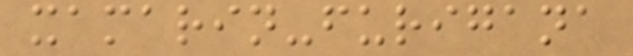xamarin-furigana
